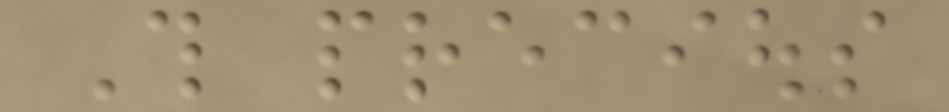This precious
